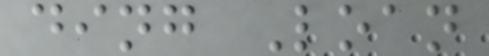ding Loan
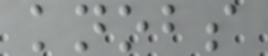knobs
